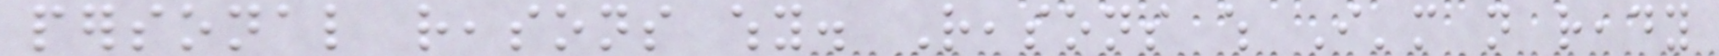personal reasons why. Reasons which I'm not ready
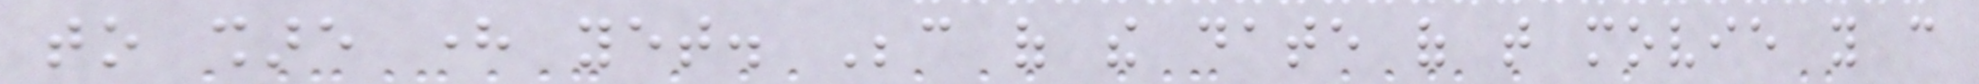to share here yet. Because of the date of that movie you can
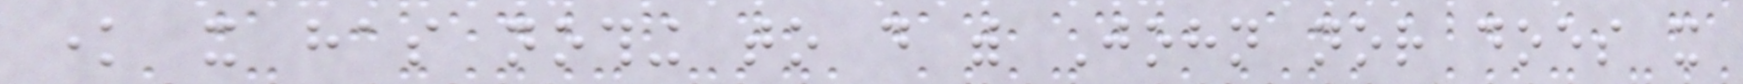know it has nothing to do with John nor does it
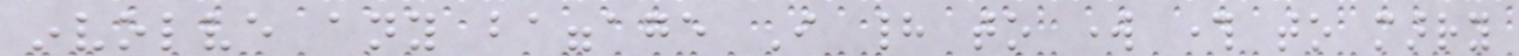involve any baggage I had to work through to marry
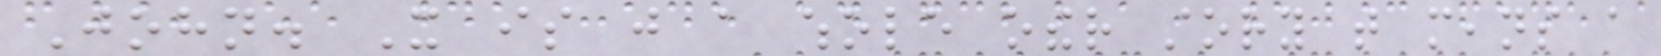John. It is just a whole other story that means a
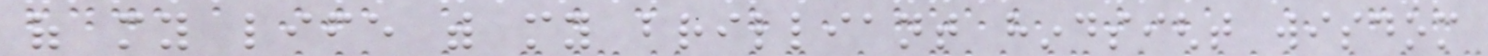of my life with my brilliant hindsight wisdom
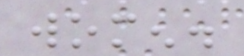women.
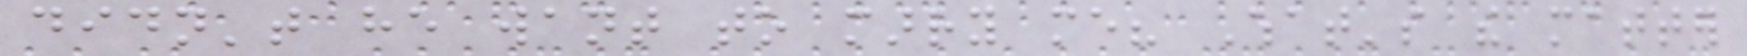didn't he want to marry me? What's the matter
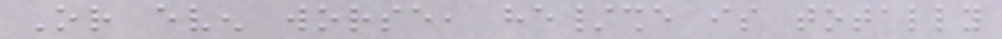Or even worse, he/she is totally
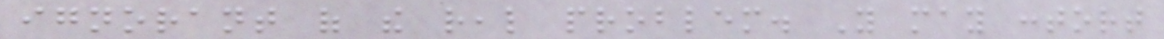ignorant of the real problem. You may contort
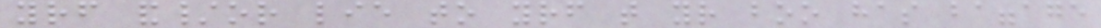yourself and/or lie to yourself that your boo has baggage
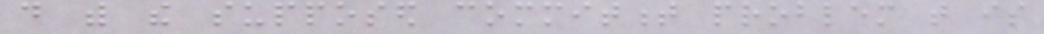do with the supposed commitment problem that is
